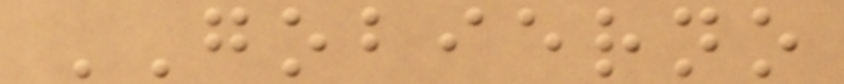GOBIERNO
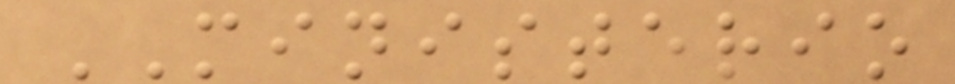MINISTERIO
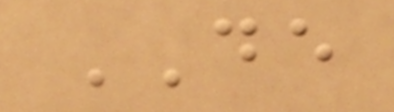DE
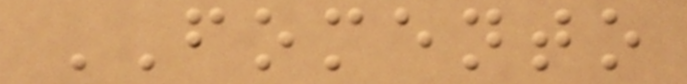FOMENTO
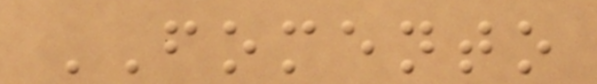FOMENTO
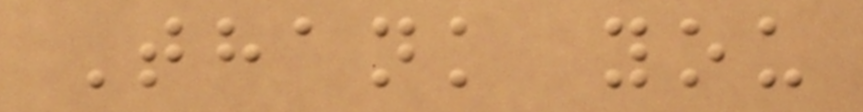Thank you
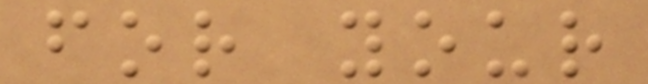for your
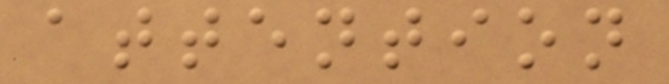attention
